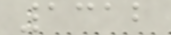1312
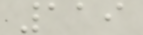119
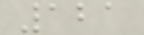121
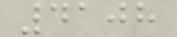4108
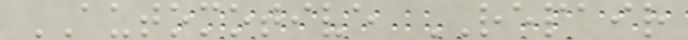AUTOMOTIVE REPAIR
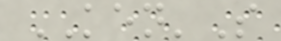KEN'S
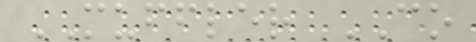MUFFLER CO
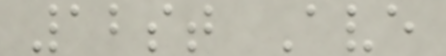12st Ave
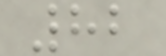82
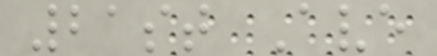21st Ave
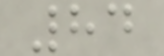84
